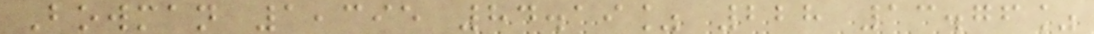Bowman 1,395 84.19% 228 13.76%
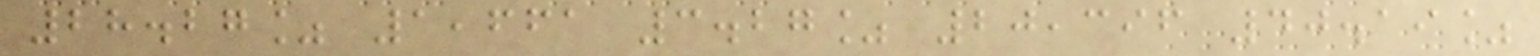28.27% 1,661 3.27% 20,396 40.19%
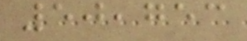50,753
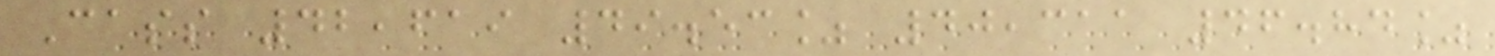Cass 42,619 49.53% 40,311 46.84%
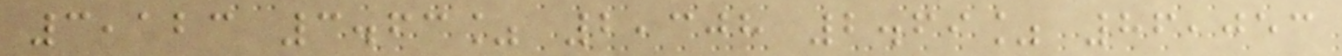3,123 3.63% 2,308 2.69% 86,053
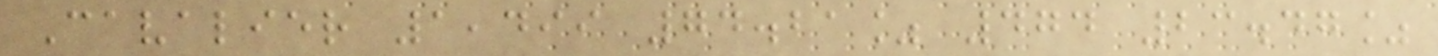Cavalier 1,499 74.21% 474 23.47%
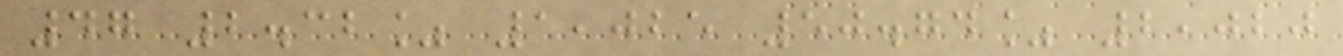47 2.32% 1,025 50.74% 2,020
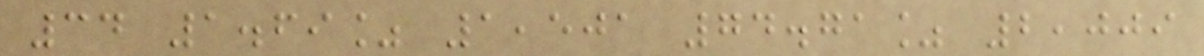34 1.69% 1,501 74.71% 2,009
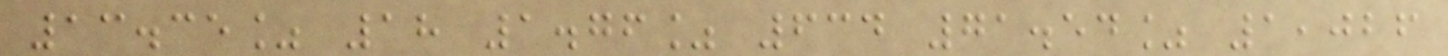13.35% 18 1.76% 634 71.54% 1,026
